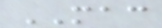MAC
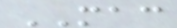MAC
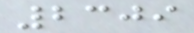2309
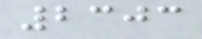2303
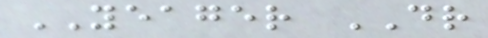YEAGER DR
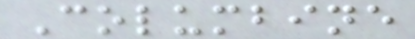Columbine
